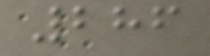286
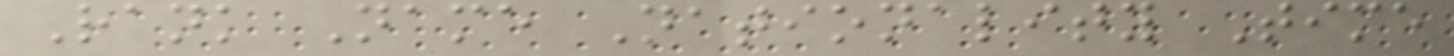Rank Name Nationality Time
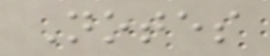Notes
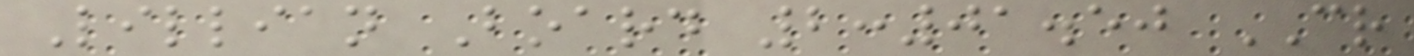Lillian Board 2:01.50 CR
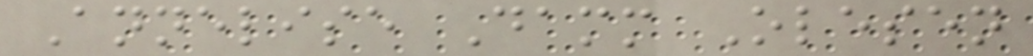Annelise Damm Olesen
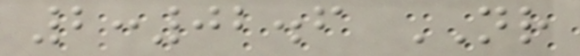2:02.6 NR
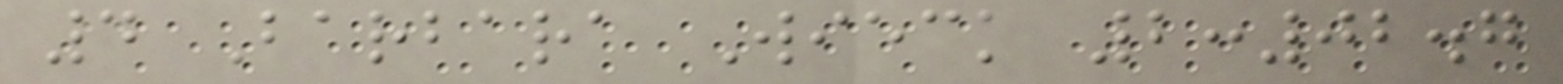4 Barbara Wieck 2:02.7
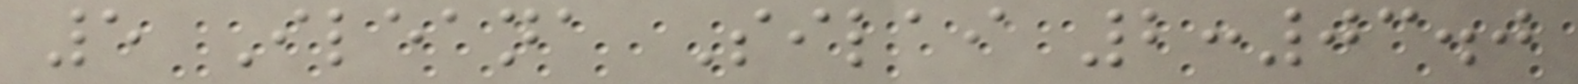5 Ileana Silai 2:03.0
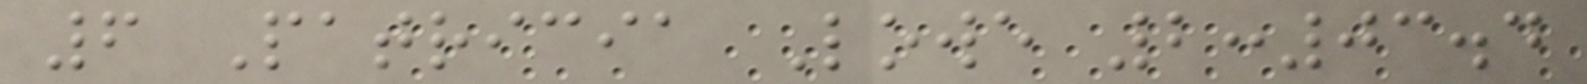6 Patricia Lowe 2:03.4
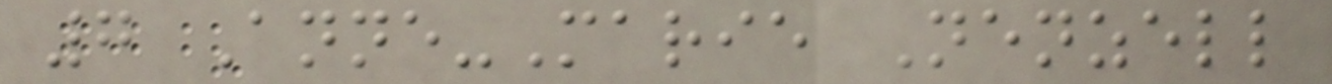7 Anne-Marie Nenzell
